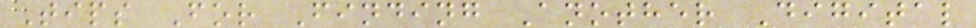Tips For Finding Another Digital
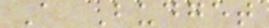A Budget
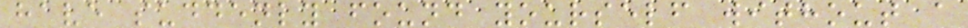have suddenly found yourself without a
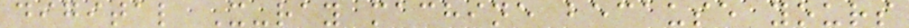digital X-ray machine because yours
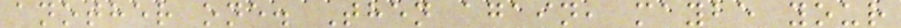another one. Then again, maybe your
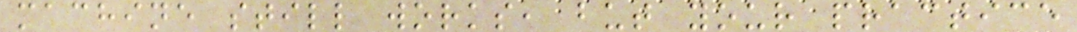machine still works, but your practice
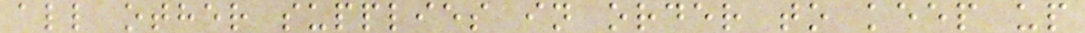all other supplies in order to keep up
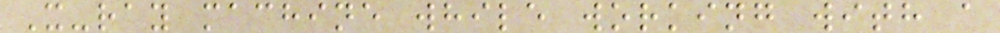X-ray machine while working with a
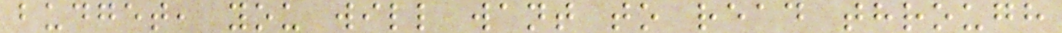budget, you will want to read through
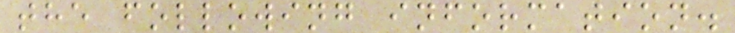the following information.
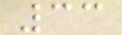33
